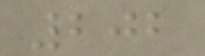202
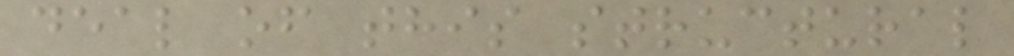deal of this structural
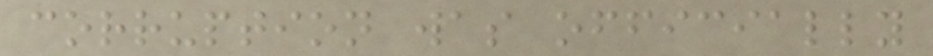corruption was officially
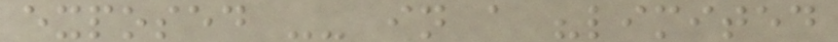exposed -- in a "limited
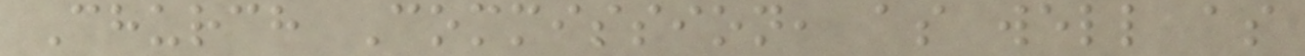Church Commission, as well as
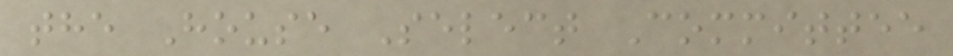the House Select Committee
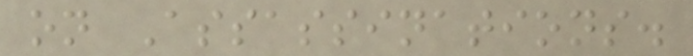on Assassinations.
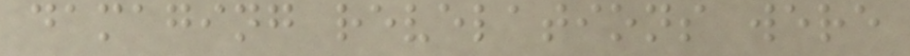damaging revelations were
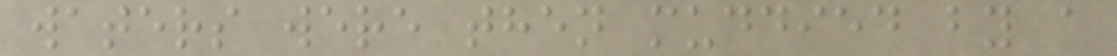waters were then muddied by a
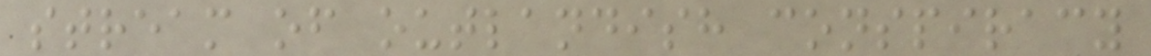stream of outlandish conspiracy
